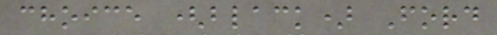choice (black) Ford
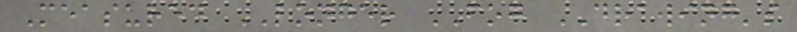Measured LONGER FOG DRAWING's
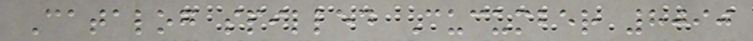Catalog spilled Cucumber 8090
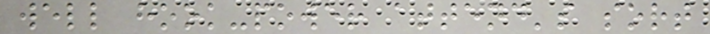well hook-power attend's sort
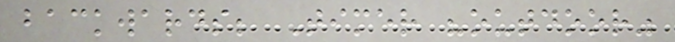backwards; Timer "outdoor"
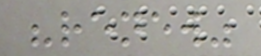"renew"
